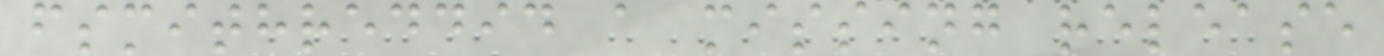fsmithreddid a missing release
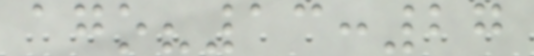ago?13:27
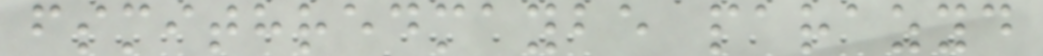fsmithredmaybe parazyd
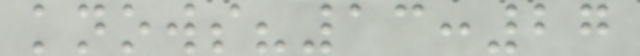knows?13:27
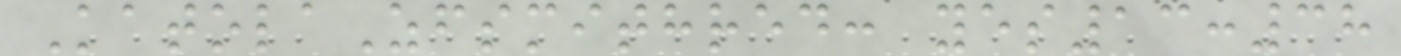KatolaZfsmithred: yes13:38
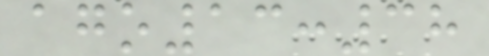ago13:38
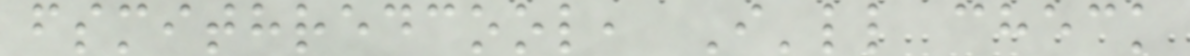fsmithredcool, I'll check
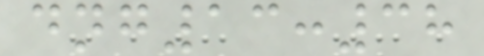dng13:38
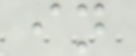in
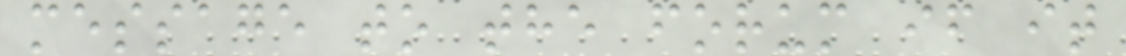message to the forum if it
